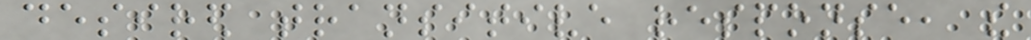desired transitive response, the
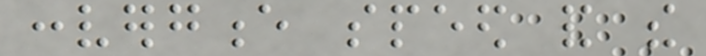convergence speed and the
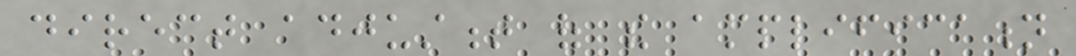direct adjustment of the amplification
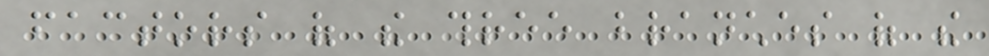factors of the three branches of the
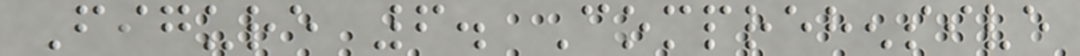Figure 6. Comprehensive
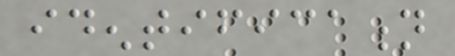identification
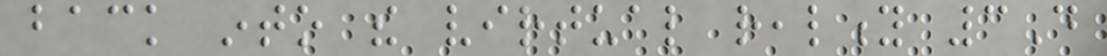back into the virtual reality 3D
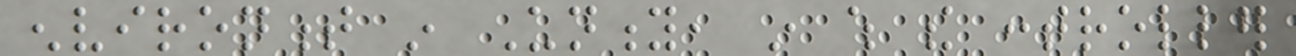environment in Unity, in which the controller
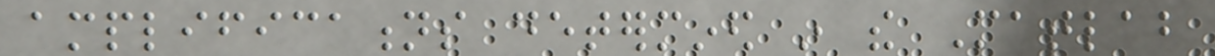amplifications determined in the Matlab
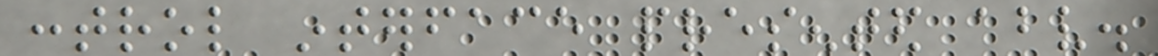control interface presented above.
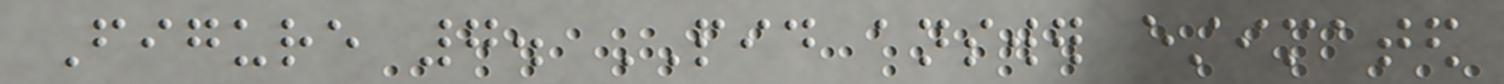Figure 7. PID answer estimated
